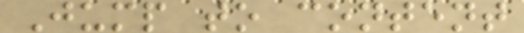Jump to content
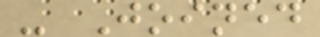- Joined
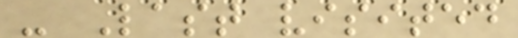- Last visited
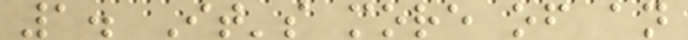1. It's more of an
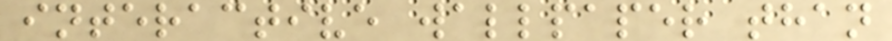interactive wallpaper than
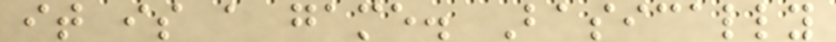it is a game. Basically
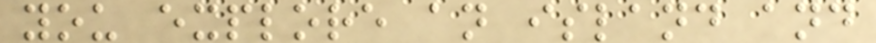you explore an island and
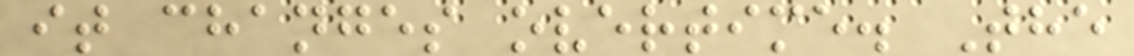it changes overtime. The
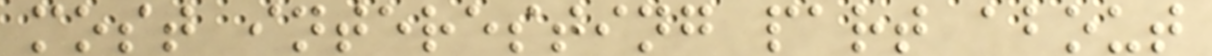most interesting part about
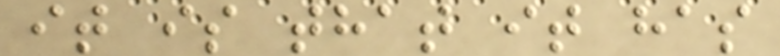it is that it has
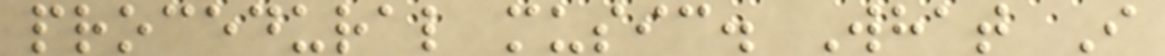procedural music. What I
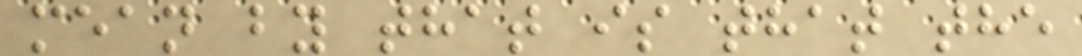mean by that is that the
